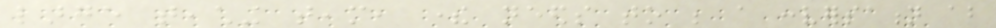large teaching team, there needs to be a conversation about
